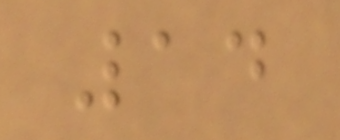14
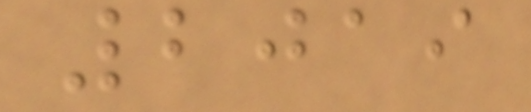2019
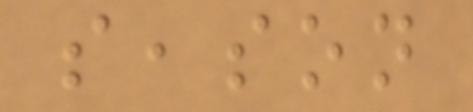season
